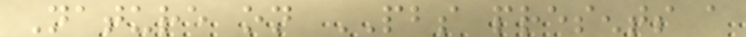Nature on PBS presents a
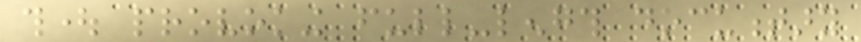thought provoking full-length documentary
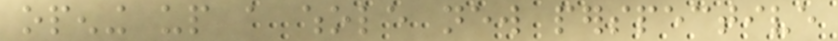opening up a whole new perspective
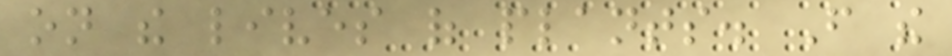on the lives of plants. From the
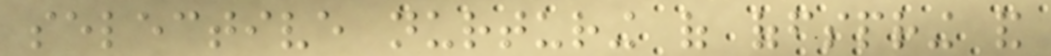selective nurturing of offspring and
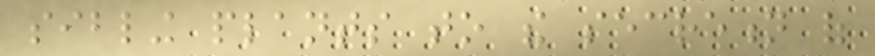sibling plants to the secretion of
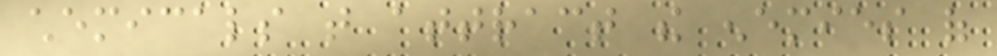chemicals that attract the enemies of
